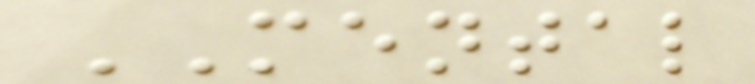MENTAL
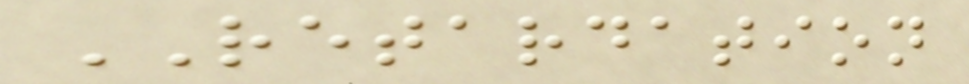RETARDATION
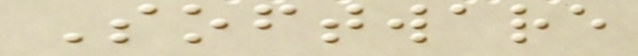Software
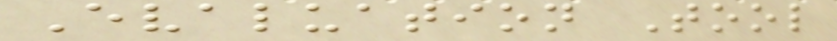Evaluation Tool
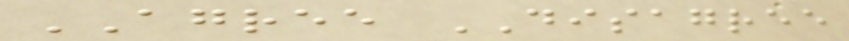AGREE DISAGREE
